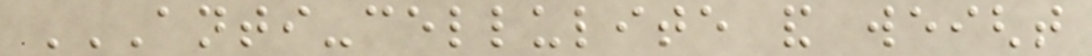ANTI-CELLULITE AND WEIGHT
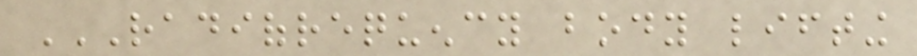RADIOFREQUENCY BODY LIFTING
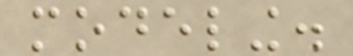modeling.
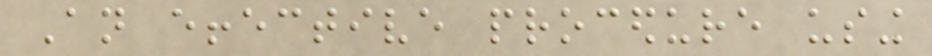An effective procedure using
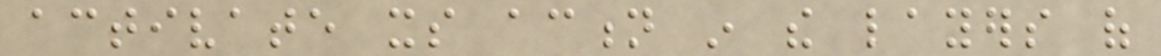activate its action in the layers of
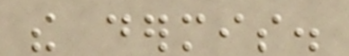the dermis.
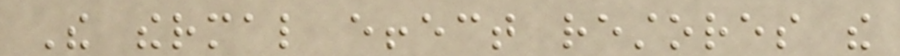The thermal effect restores the
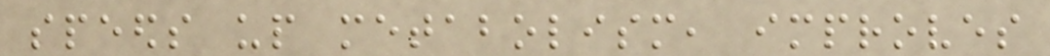speeds up metabolism, improves
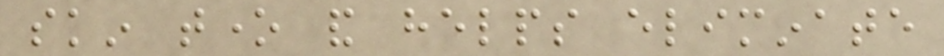skin tone and helps eliminate
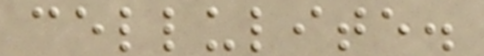cellulite.
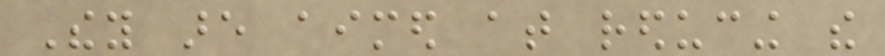They are aimed at reducing the
